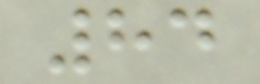84
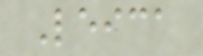Leica
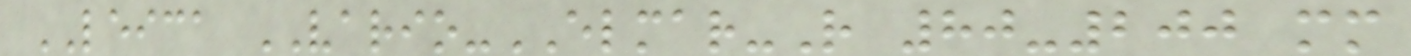LEICA VARIO-ELMAR-R 80-200 mm
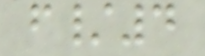f/4
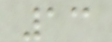13
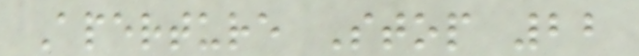Aperture Stop 22
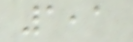1,1
